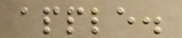apple.
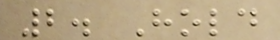2. Hold
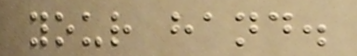your hand.
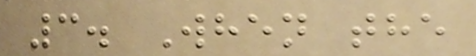3. When the
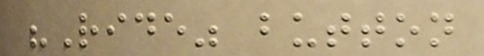"Ride" button
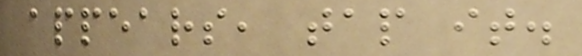appears, tap it.
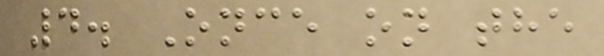4. Once on the
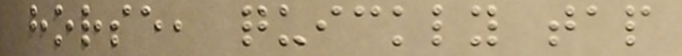horse, quickly tap
